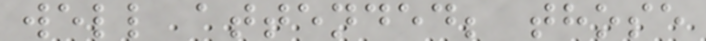well attended; those
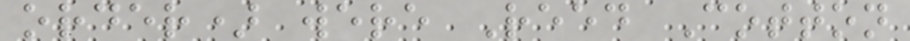order) were Reed Cotton
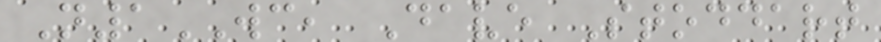N1WC, Dave Stoddart
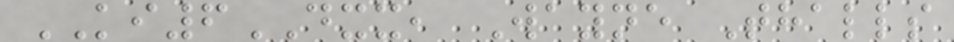KI6DXX, Wayne Thalls
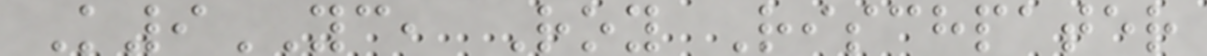K9YC, Roy Rischpater
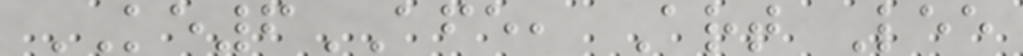KE6AFE, Art Lee
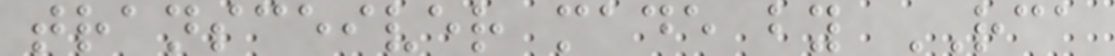transceiver made by RCA
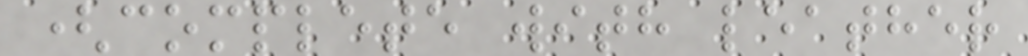(complete with leather
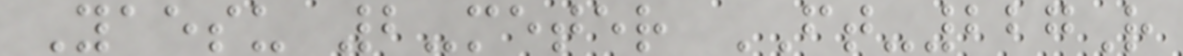Yaesu 2-meter FT-227R
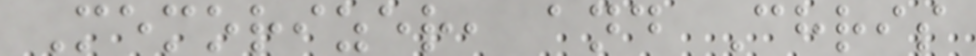Memorizer, and Chris
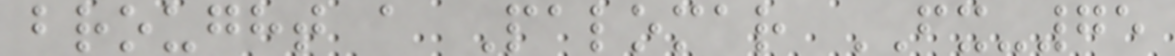brought a Palomar FX-75
